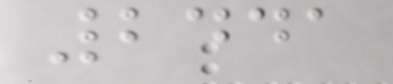2441
